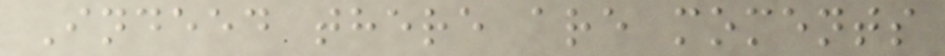Indeed there are moments
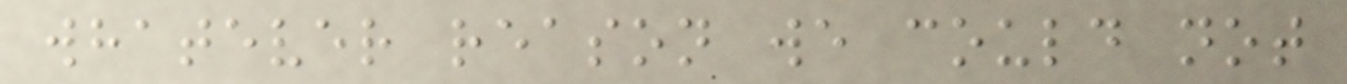whatever reason we could not
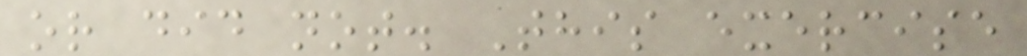or did not. This exercise
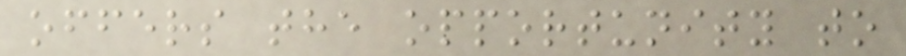offers the opportunity to
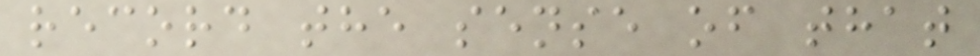record the sense of that
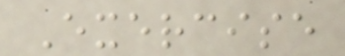Exercise
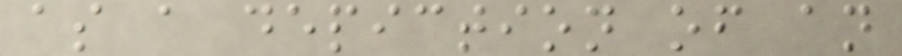as a depiction of an
